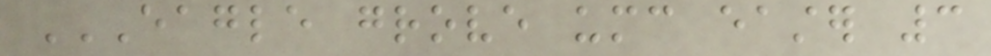EAGLE GROVE UMC EASTER 3
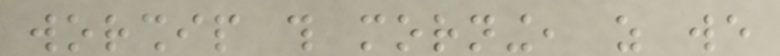worship this morning, as we
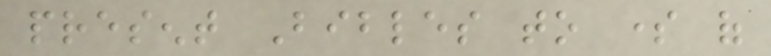present Bibles to some of
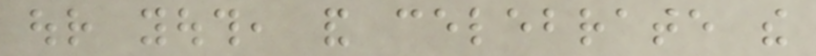our youth, and celebrate the
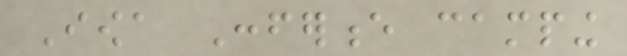Iowa Conference camping
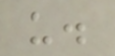us.
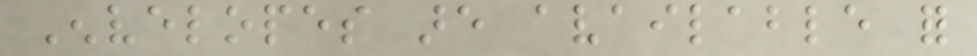Envelopes are available for
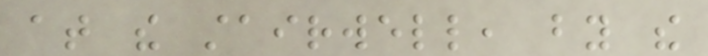at the stairwell, by the
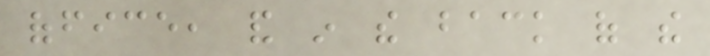office, and in the back of the
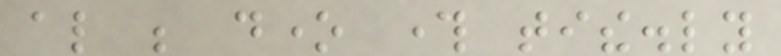also be done through tithe.ly
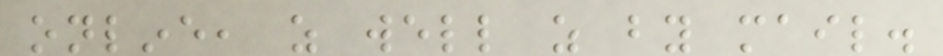online, as well as by mail.
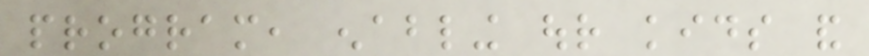program, enabling our kids and
